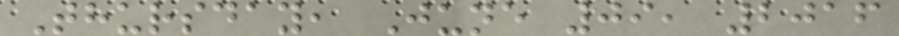Thursday, June 09, 2016
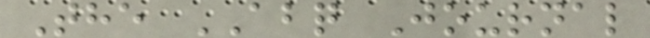The ABQ Journal
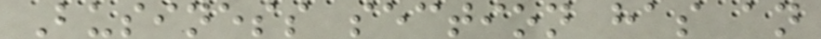Business section has an
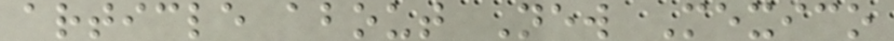article about New Mexico
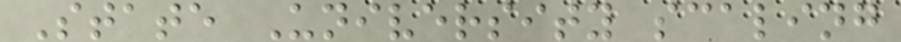State University scaling
